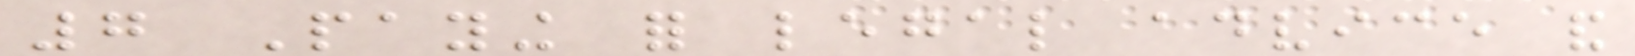7 Paying for legal advice and
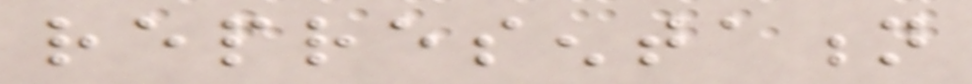representation
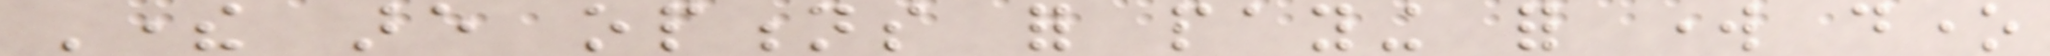There are options for paying for work done
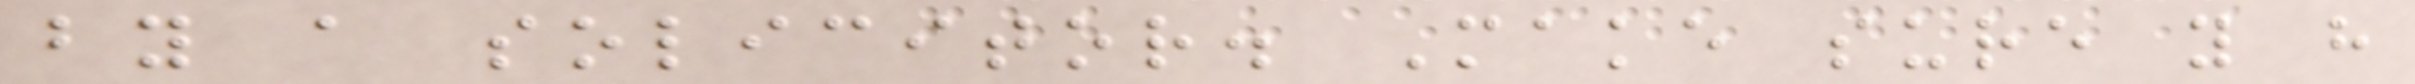by a solicitor. Make sure you have
